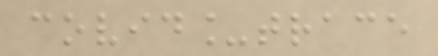covid_trace
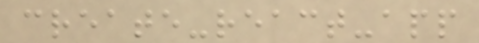create-react-app
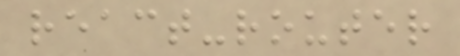react-router
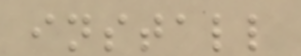install
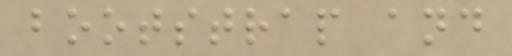bootstrap and
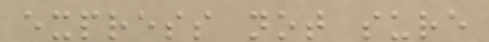express not sure
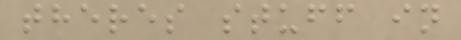theres stuff in
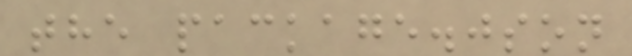the package.json
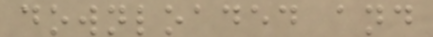downloaded and
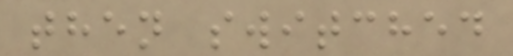then switched
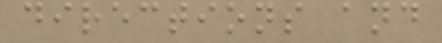directions and
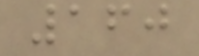160
